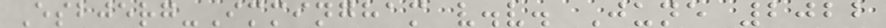Esbjerg-Immingham v.v. June 2022
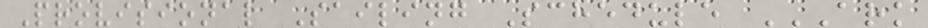Provisional Sailing Schedule ARK
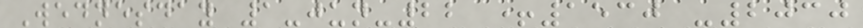Wednesday 1-jun-22 +1530 -2030
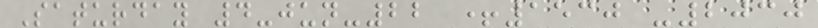Saturday 4-jun-22 +1530 -2030
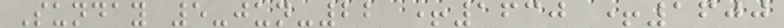Sunday 5-jun-22 +1630 +1600
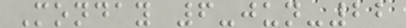Monday 6-jun-22
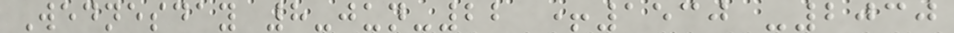Wednesday 8-jun-22 +1530 -2030
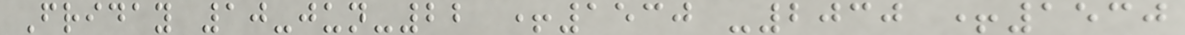Friday 10-jun-22 +1530 -2030 +1530
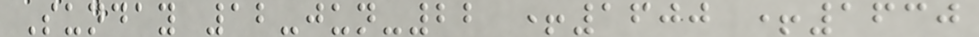Sunday 12-jun-22 +1600 +1630
